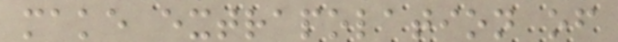make extrapolation of
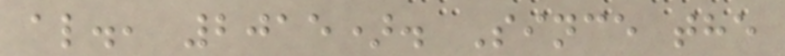al., 2015). Since the
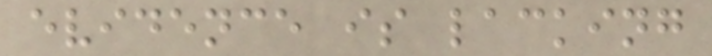evidence is lacking
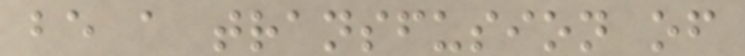be a transfusion of
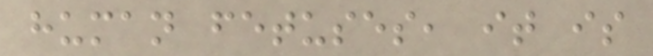human fetuses, it is
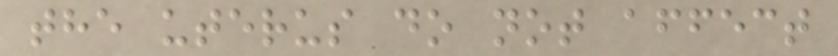the uterus do not affect
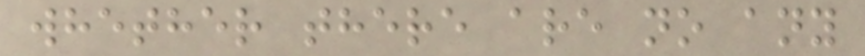whether there are no any
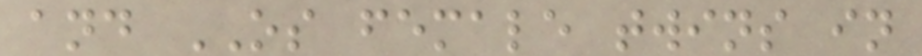and OS female twins in
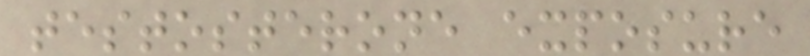testosterone exposure
